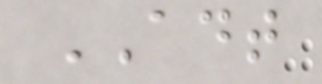ADT
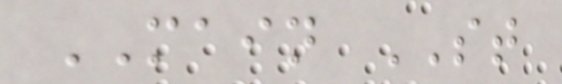MAIN ST
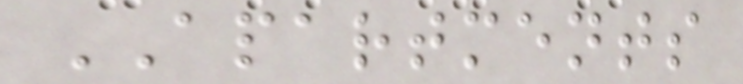APARTMENTS
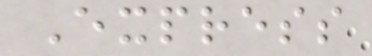Express
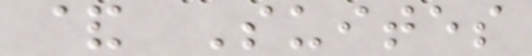& Suites
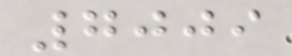7009
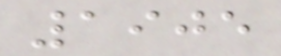1905
